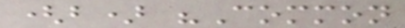(b) "Common
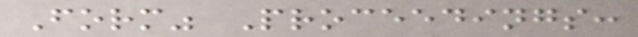Form" Proceedings:
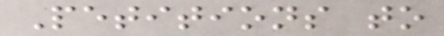Petitions to
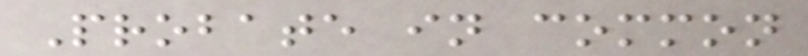Probate in common
